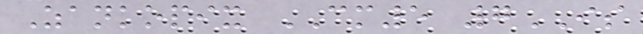Zankopix CM5 7IS
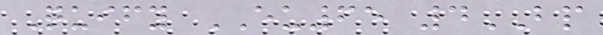Quify EU65 4BP
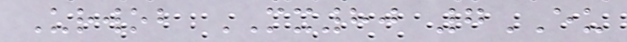Urwob MX80 7EU
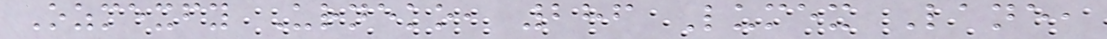Ozmexfy Urneko, 286 Lumex Lane,
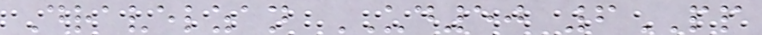Dravelzan UD50 6PP
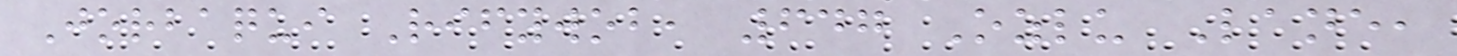Jorbaqui Rifywob, 647 Ozlu Lane,
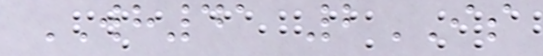WH41 2IS
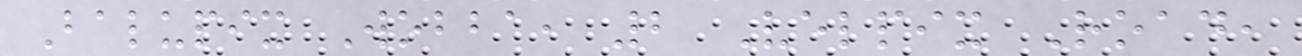Balupix Wobba, 2 Velpix Road,
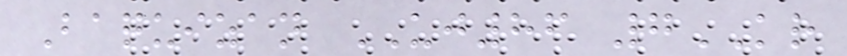Baquizan UJ86 7KR
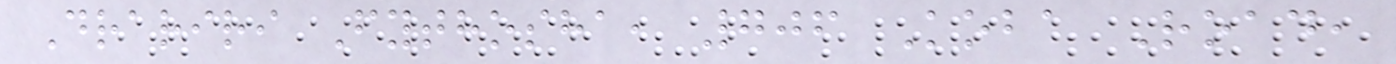Drariri Fythosha, 706 Koba Road,
